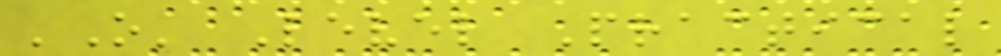'O' Level Practical
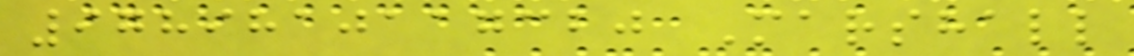9789810117320 Marshall
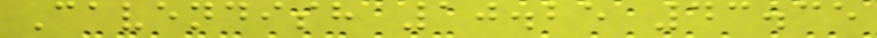Cavendish 10.25 43.35
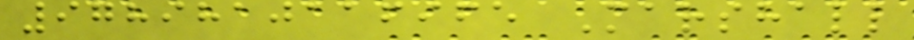9789810116965 Marshall
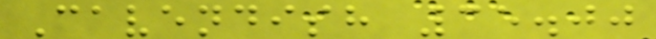Cavendish 35.00
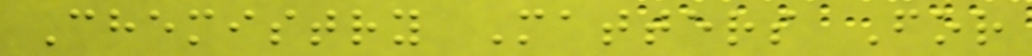Chemistry Matters For
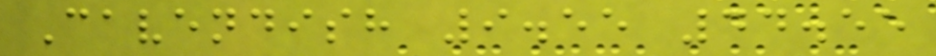Cavendish 9.55 44.55
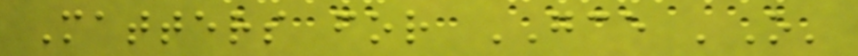Matters for GCE 'O'
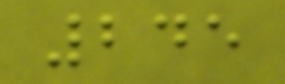245
